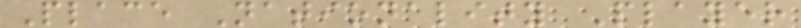Place Nationality Player
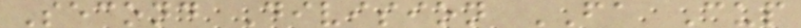Second Division FA Cup
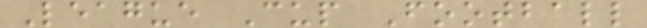League Cup Football
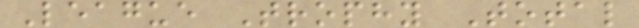League Trophy Total
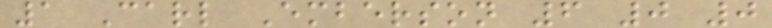1 Carl Emberson 6 0 0
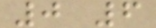0 6
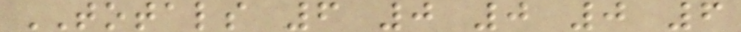TOTALS 6 0 0 0 6
